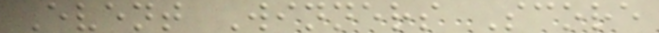Event Winners Score
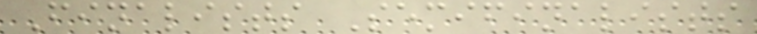Finalists Semifinalists
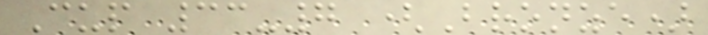Cup 33-7 (Bronze)
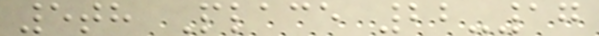5th Place 22-17
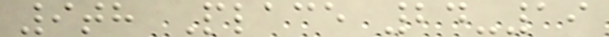9th Place 24-19
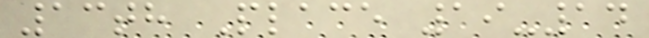13th Place 19-14
